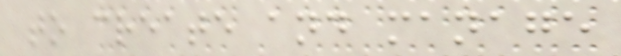to create and manage
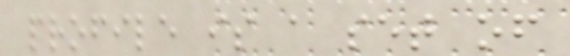profile is a set of
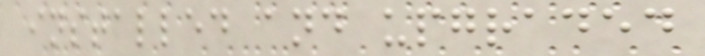installed and upgraded
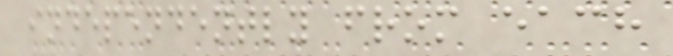independently from each
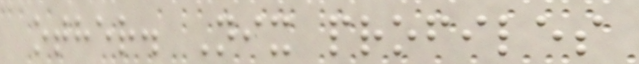other. Nix profiles
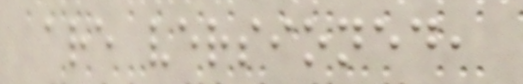are versioned,
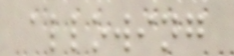allowing
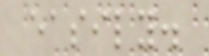easily.
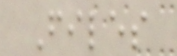Files
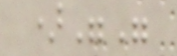)""
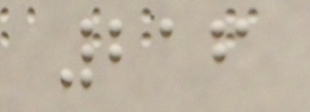216
